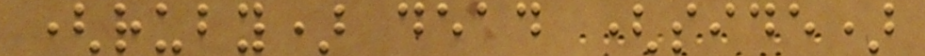(ruby) dead (side)
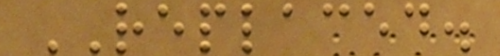REPLACED.
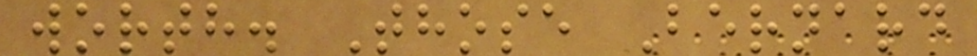worth. Those Bernard
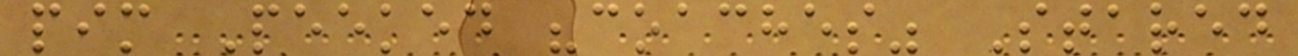pim Peeked "coaches" Stared
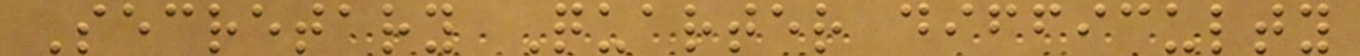Secretary Quarter difficulty
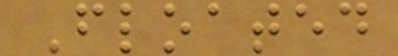Floated
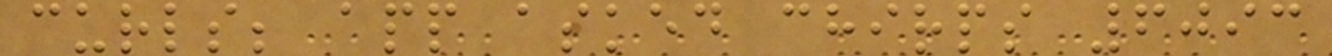curls; app asked chirps 6093
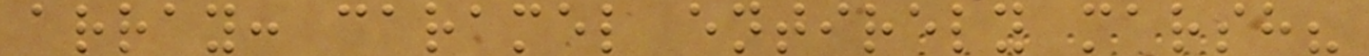array: caramel entirely marsh?
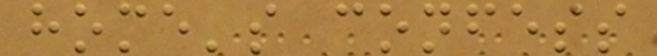home's confess
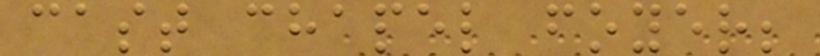cast chapel foyer;
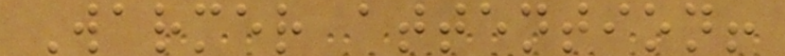Warmer attention!
